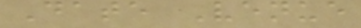Date Venue
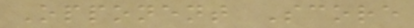Opponent Score
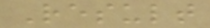Result
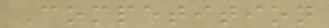Competition
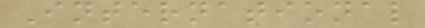International
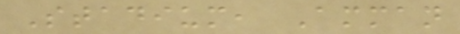Stadium, Amman
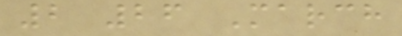2 26 March
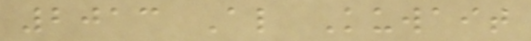2013 Al Kuwait
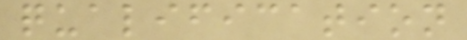qualification
